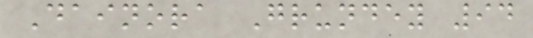Dainora Grundey 94
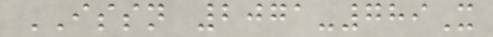ISSN 2071-789X
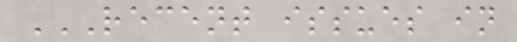RECENT ISSUES IN
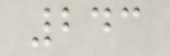243
